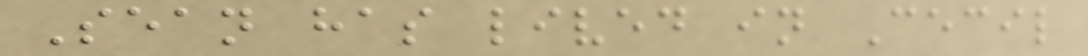Sean has lived in Cecil
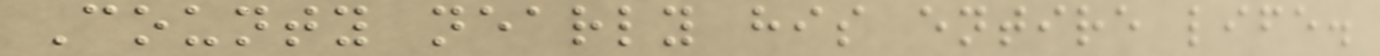County nearly his entire life.
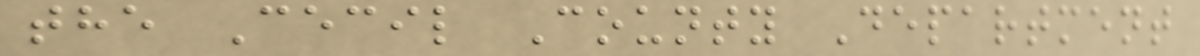the Cecil County Department
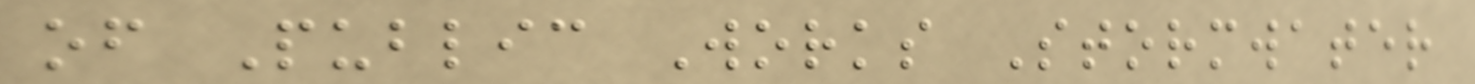of Public Works Stormwater
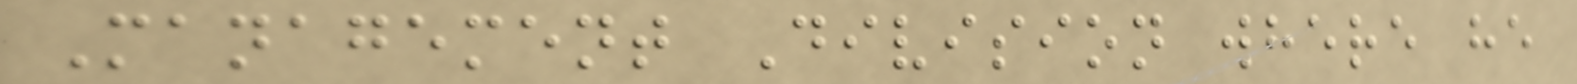Management Division where he
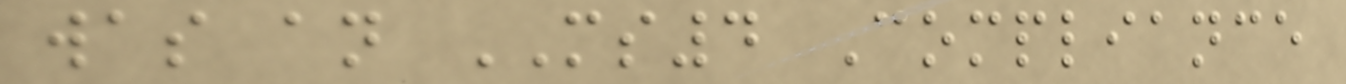was an MS4 Compliance
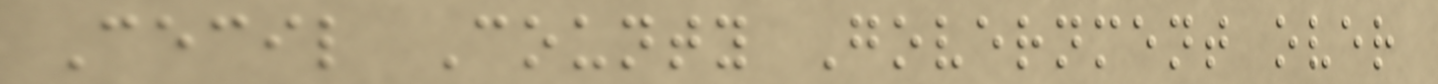Cecil County Government over
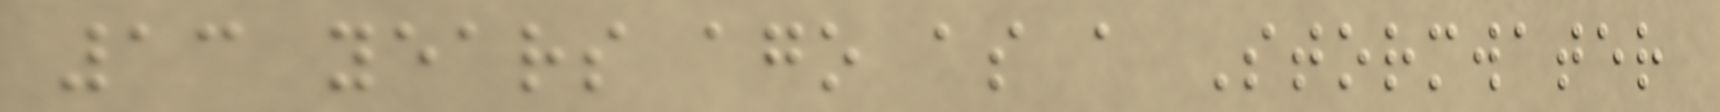13 years ago as a Stormwater
